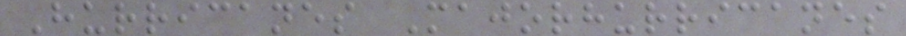Hurricanes Majorhurricanes
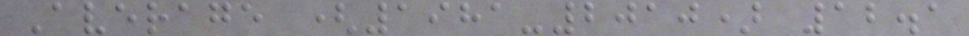Average (1981-2010) 12.1
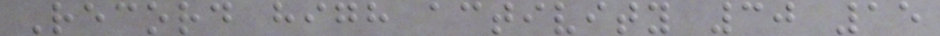Record high activity 30 15
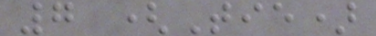7 (Tie)
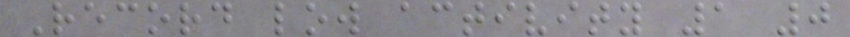Record low activity 1 0
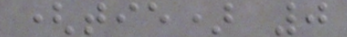(tie) 0
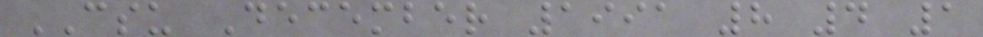CSU December 1991 8 4 1
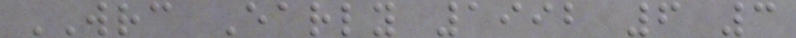WRC Early 1992 6 3
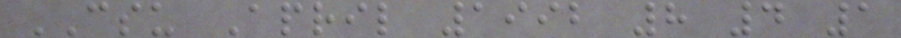CSU April 1992 8 4 1
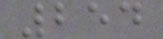254
